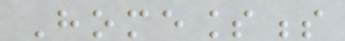Homelessness
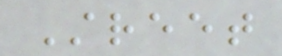Street
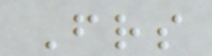Friends
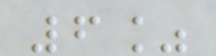6%
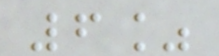6%
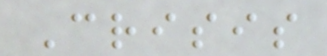Crisis
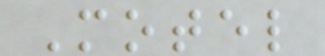Motel
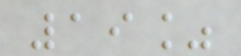19%
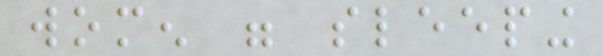women were sleeping
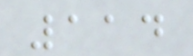114
